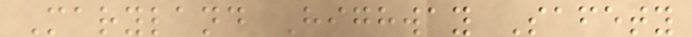Maryland Highway Safety
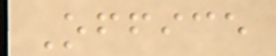Office
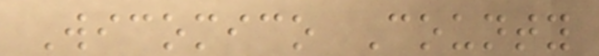Wicomico County
